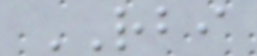RBI
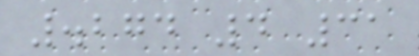.274 4 31
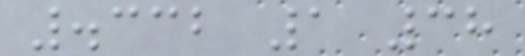.332 1 38
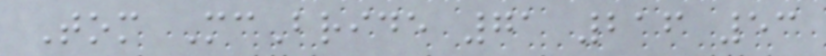Tom McBride 71 216 53
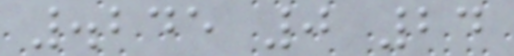.245 0 24
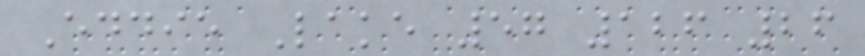Eddie Lake 57 126 26
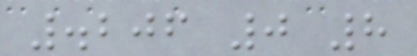.206 0 8
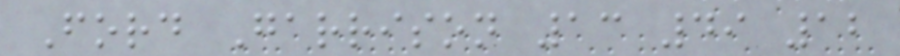Ford Garrison 13 49 12
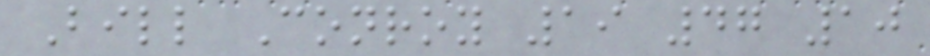Bill Conroy 19 47 10
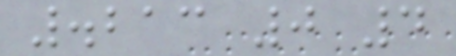.213 0 4
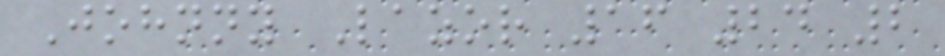Johnny Lazor 16 24 2
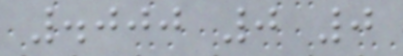.000 0 0
